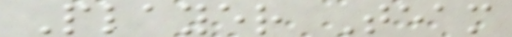Player Team
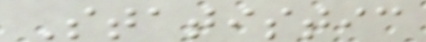Statistic
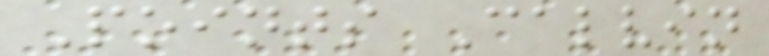Points Calvin
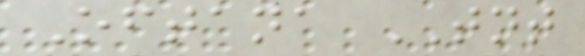Oftana TNT
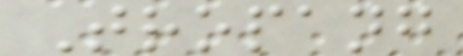Tropang
